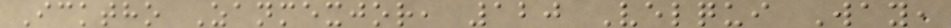Icktho Zanmexjor, 120 Velqui Way,
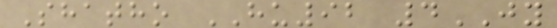Shatho HU92 4JY
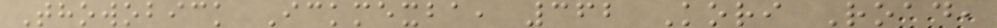Thowobick Ickmexba, 362 Kori Road,
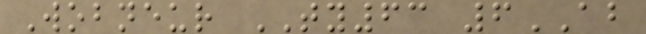Wobneur TY63 6AB
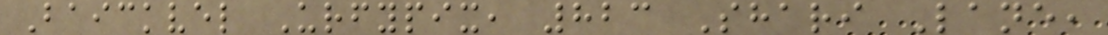Baickvel Urfypix, 823 Shari Lane,
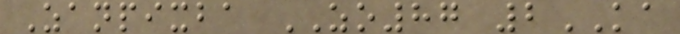Zanpixba ZO87 2KA
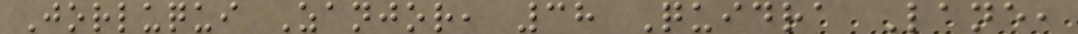Jorluqui Zanjor, 38 Quidra Lane,
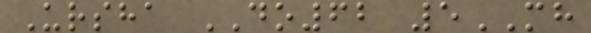Ursha DO62 5MH
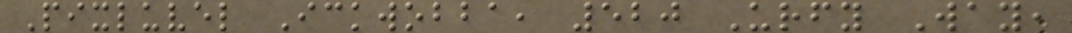Pixluvel Ickwobba, 520 Urfy Way,
